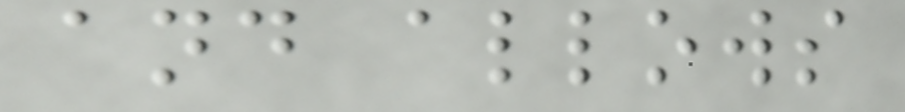and allows
